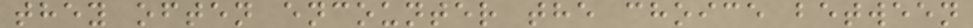they often encounter the choice between
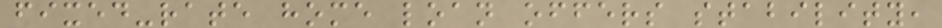fixed-rate home loan offers stability,
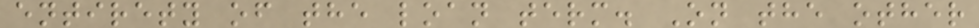entirety of the loan term. On the other
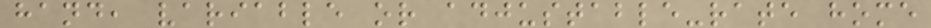hand, variable or adjustable-rate home
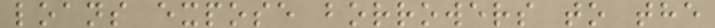loans expose borrowers to the
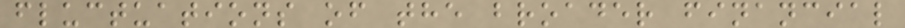fluctuations of the broader financial
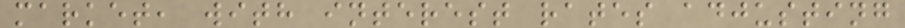market, with interest rates adjusting
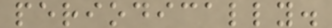periodically.
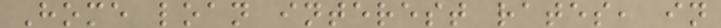Home loan interest rates, in
